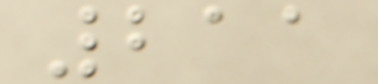211
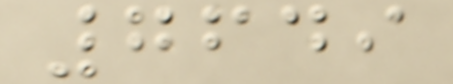7649
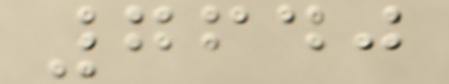7640
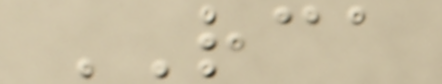RCA
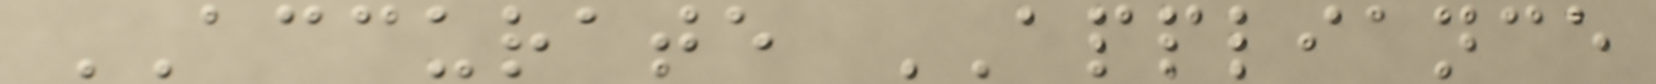ACCURATE APPLIANCE
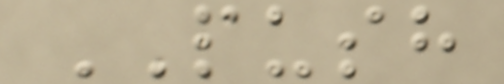PUSH
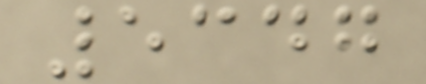5347
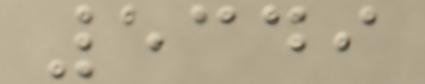5349
